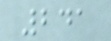241
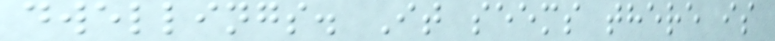dwellings. It seems there is
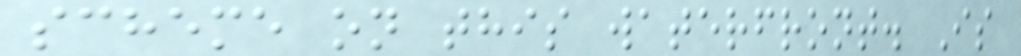scheme on this waterfront. Is
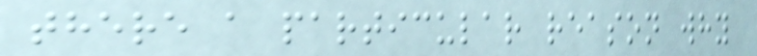there a particular reason why
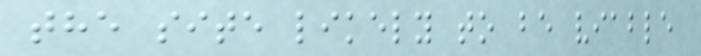the site likely to be viable
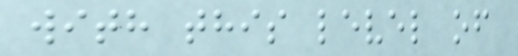with this level of
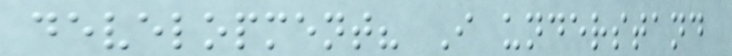development? I understand
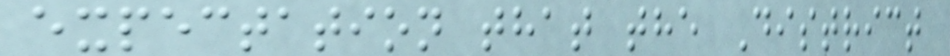expectation that the District
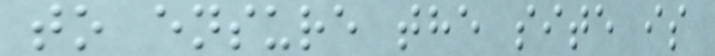to ensure the site is
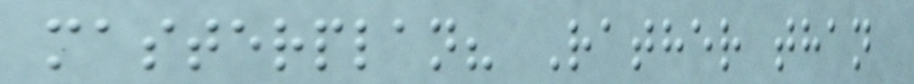masterplan? Rather than
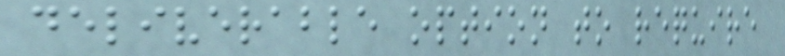deliverable option to require
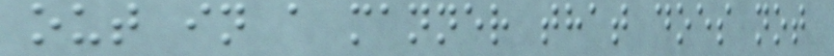out in a manner that does not
